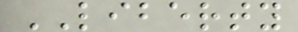LIBERTY
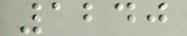1240
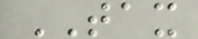TAX
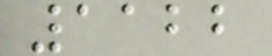1122
